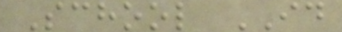School ID
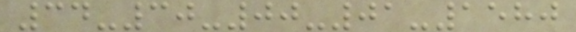34-30-00-01-1580
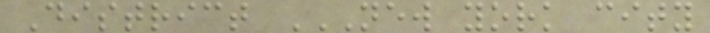District NEW YORK CITY
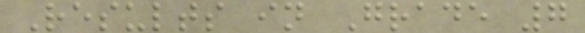Results in Grade 7
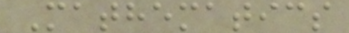Mathematics
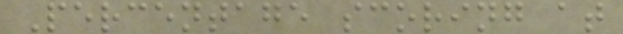Percentage scoring at
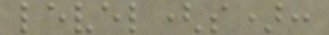level(s):
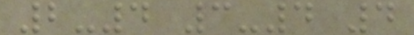2-4 3-4 4
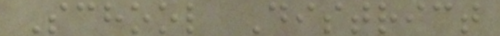School District
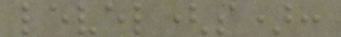level(s):
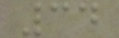34
